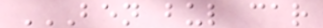BEN BUL CAR
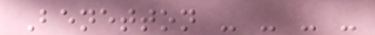Benetton - - - -
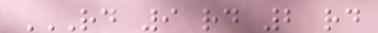RD 9 RD 2 RD
